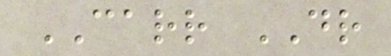CARR DR
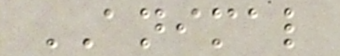ANIMAL
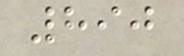890
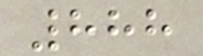888
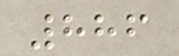886
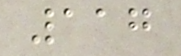117
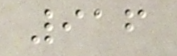916
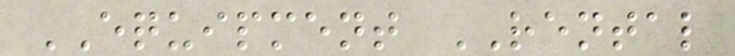EQUIPMENT RENTAL
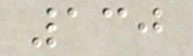130
